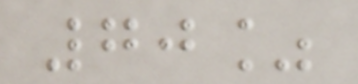70%
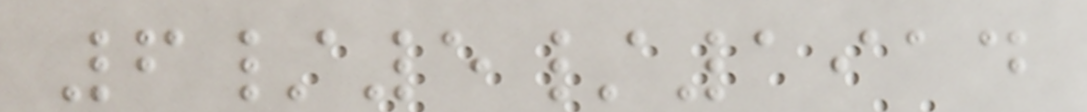6/5/1914
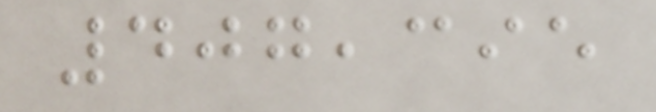407,395
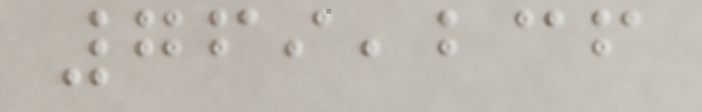769,236
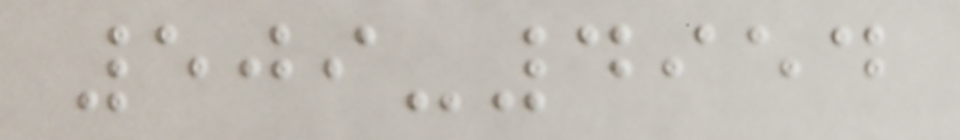509-4954
